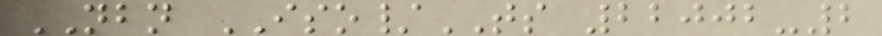NBN ISO/TS 22002-2
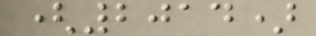(2014)
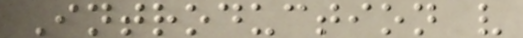Introduction v
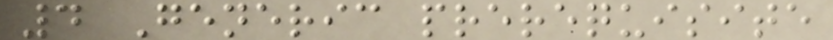4 Generic prerequisite
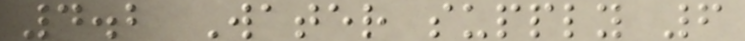4.2 Water supply 6
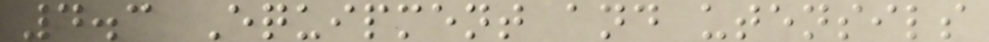4.3 Equipment and utensils
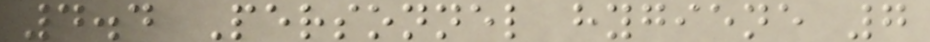4.4 Personnel hygiene 7
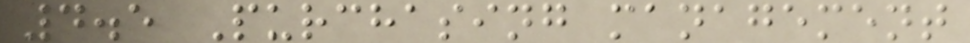4.5 Purchasing management
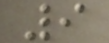9
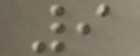9
